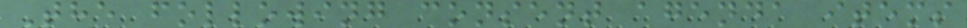The following consent agenda items
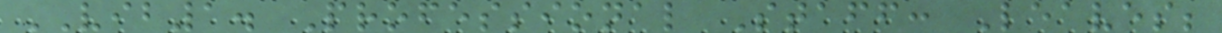VIB1. Professional Staff: Leaves;
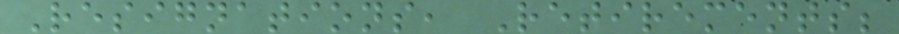Resignations, Retirements;
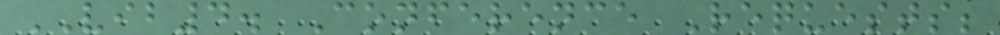VIB4. Conference Requests;
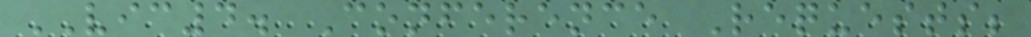VIC4. Conference Requests;
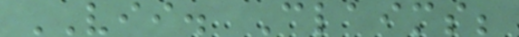VII. Claims;
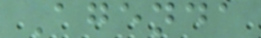Agenda
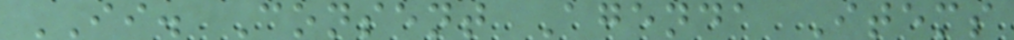II. Consent Agenda Items
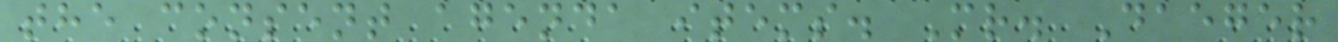the consent agenda items. Mr. Daeger
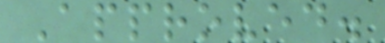Approved.
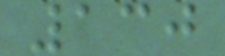130
